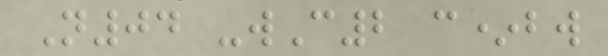N04 -wC2 c*bw
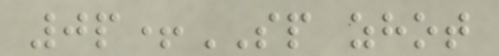0p+SP zhot
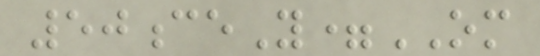50ceY=OM
